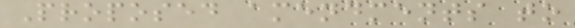Proposed amendments to
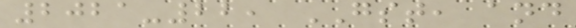2021-22, GST, and
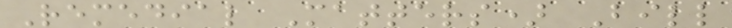Remedial Matters) Bill
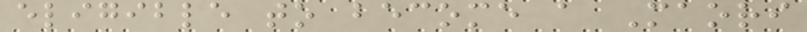eligible to become a Maori
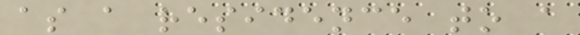as a residence to a
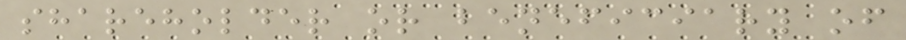shareholder or beneficiary of
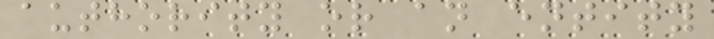authority or an entity
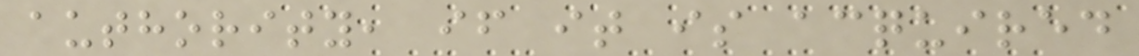authority, if it is acquired
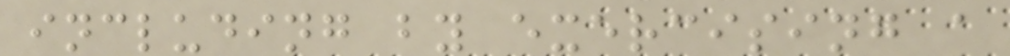including by exercising a
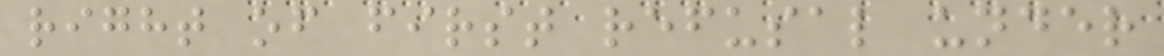right of first refusal under
